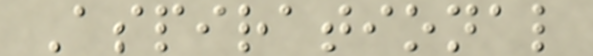Aspirational
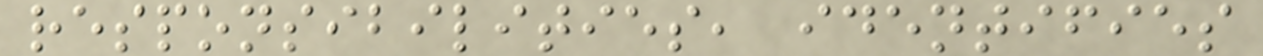responsibilities, identifies
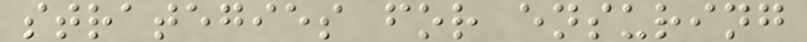strategies for ensuring
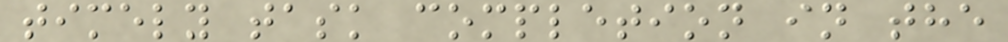timely task completion in the
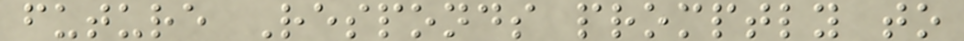future Responds promptly to
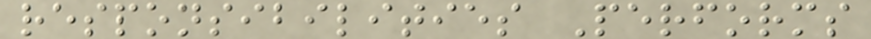responsibilities Performs
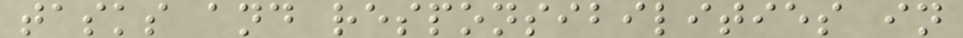tasks and responsibilities in
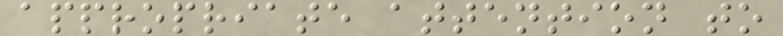appropriate attention to
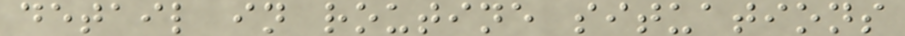detail in routine situations
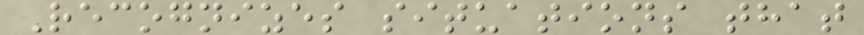Recognizes situations that
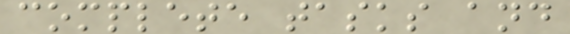complete tasks and
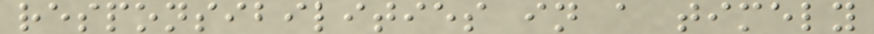responsibilities in a timely
